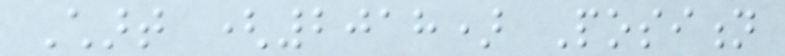Chart (2018) Position
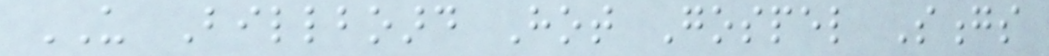US Billboard Hot Gospel Songs
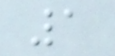1
